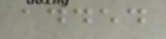added
